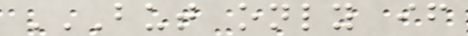BUT ONLY IF
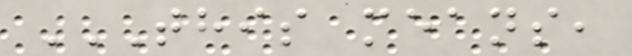THIS MEANS,
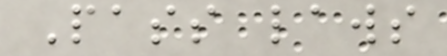Pass laws
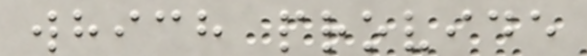which provide
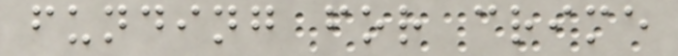funding for crime
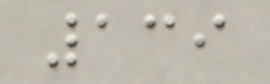139
